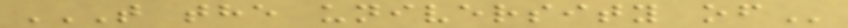T THE UNIVERSITY OF
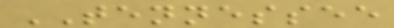TENNESSEE
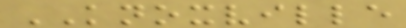KNOXVILLE
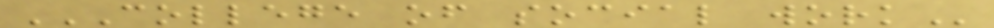COLLEGE OF SOCIAL WORK
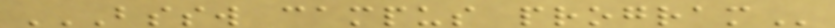BSSW CAMPUS PROGRAM
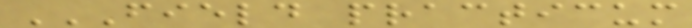FIELD PRACTICUM
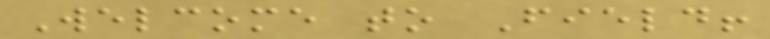Welcome to Field!
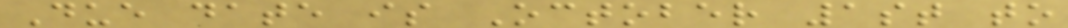Due date is October 1st to
